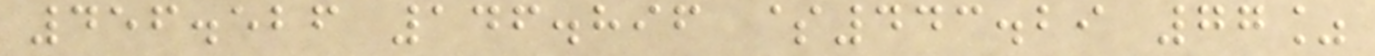456.526 146.896 $443.29 77%
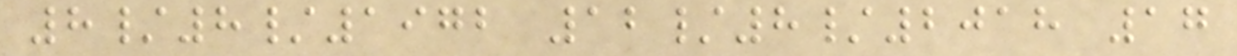8/8/1972 12/8/2018 17
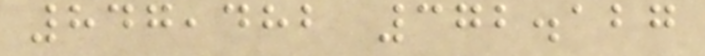847,482 372.127
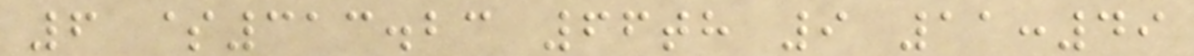6 $313.23 66th 9 11:49
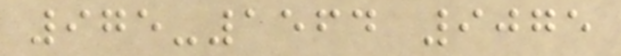975-1564 9075
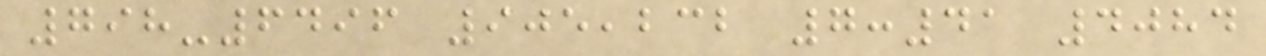798-6496 905,232 7:41 4084
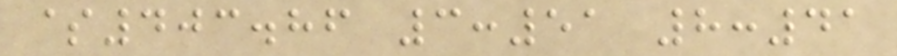$403.86 3:51 8:41
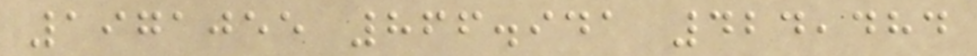1971055 866.941 424,484
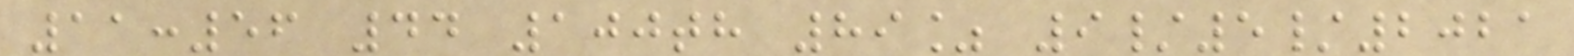11:56 44 100th 89% 9/5/2021
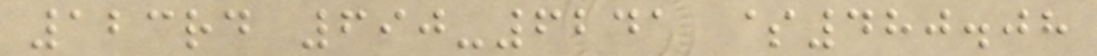123rd 690-6241 $480.08
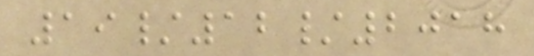19/12/2018
